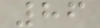86
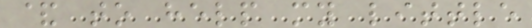& to help my little
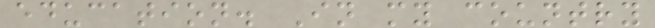education. In my country
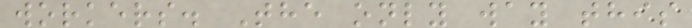workers. The only way this
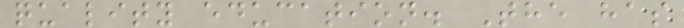quality education. The has
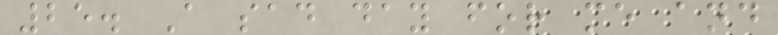25. A sad day for me and
